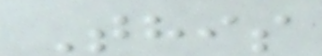This
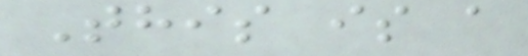This is a
